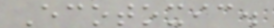Ecotoxic.
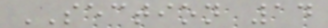SECTION 14
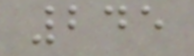245
